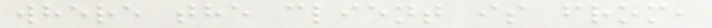where the client is from,
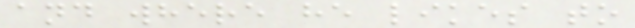and where he likes to
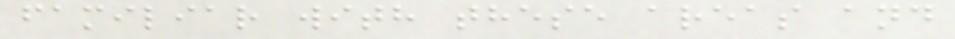familiar with these areas and
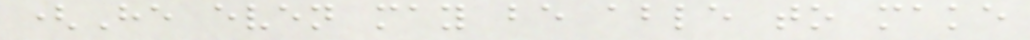(He even may be able to make
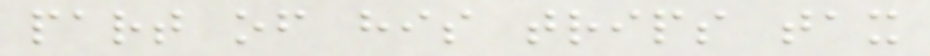part of his trips tax
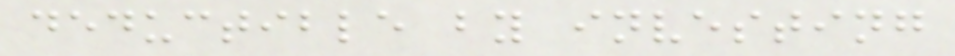deductible by investing
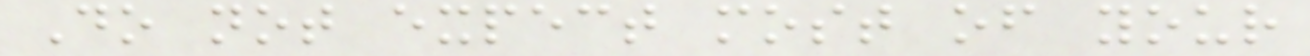Do not expect most of your
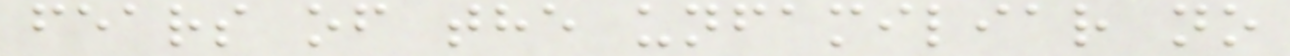fears of the unfamiliar no
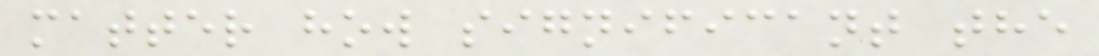matter how significant the
